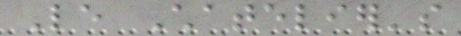Le Chatelier's
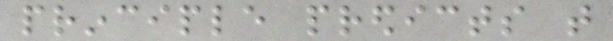principle predicts that
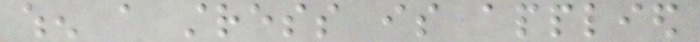when a stress is applied
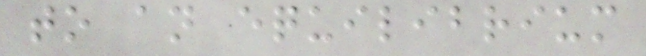to an equilibrium
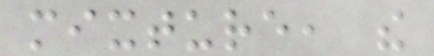mixture, the
